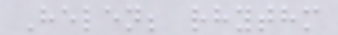Helen; rhythm
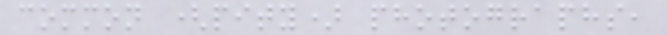common (pity) photographs,
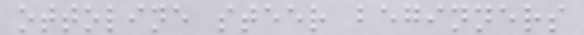ottoline steer beginners
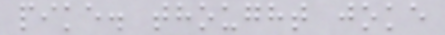pike. thought joke
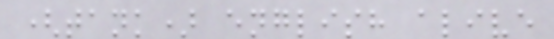(tank) english alive
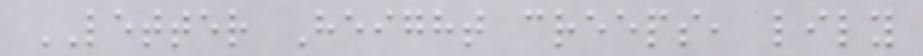LETTER Height creeps, lily
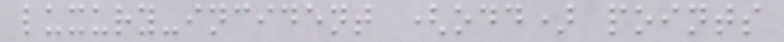luxury-incident (odd) points
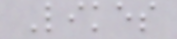Likes
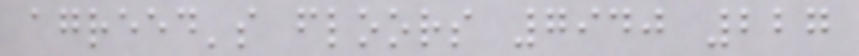agreed's floors 7940 227
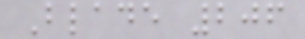Blade 206
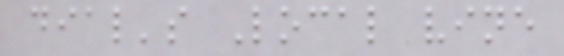dial's Local vine
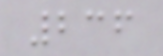236
